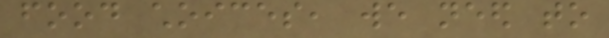food choices, we need to
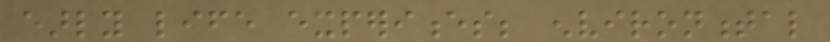early life experiences; environmental
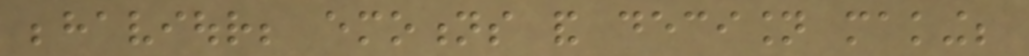behaviour; emotions and decision making;
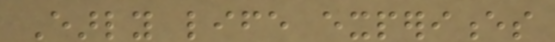Early life experiences
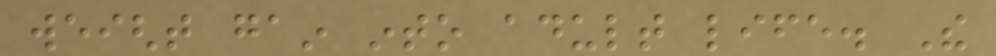weight gain into adult life. The
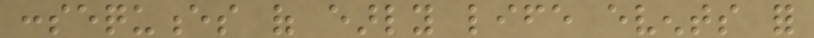consequences of early life events for
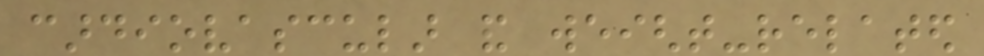cardiovascular and weight-related
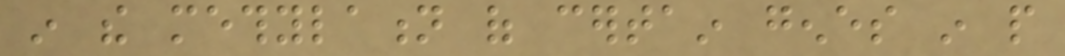in the methylation of certain genes in people
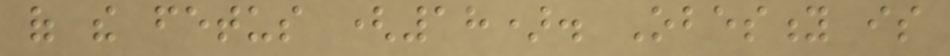of the fetus (18). Obesity is
